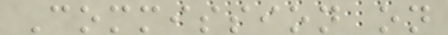Commission on
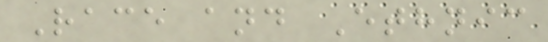Race and Ethnic
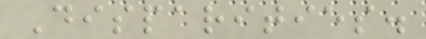Disparities.
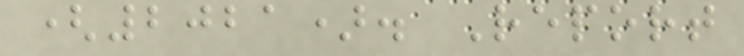(2021). Report
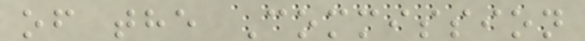of the Commission
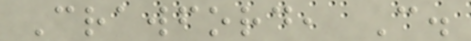Crawford, C.
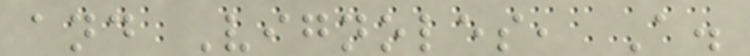and Vignoles, A.
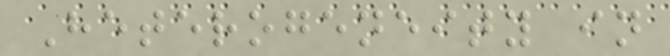Heterogeneity in
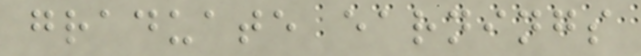graduate earnings
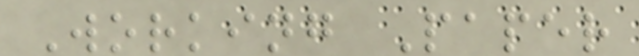Working Paper
